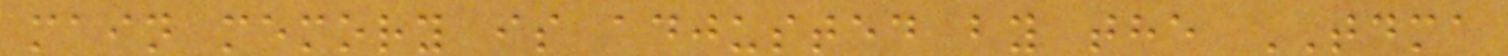main memory is adjusted by the TDMA
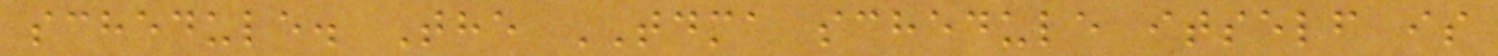schedule. The TDMA schedule itself is
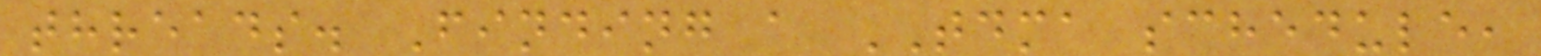threads. Finding a TDMA schedule,
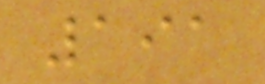191
